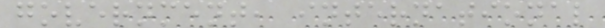government, international
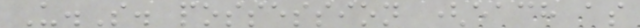U.S. possession (each as
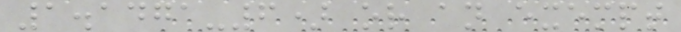1.1471-6) or an exempt
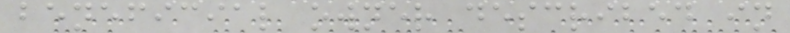beneficial owner described in
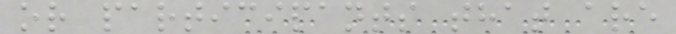or participants that are
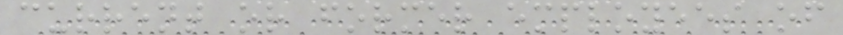current or former employees of
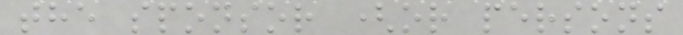the sponsor (or persons
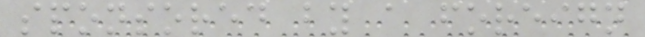sponsored by a foreign
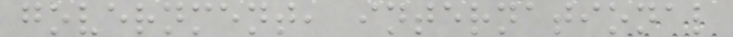government, international
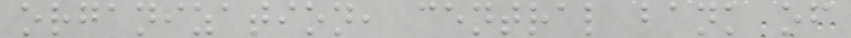organization, central bank of
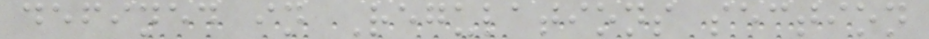defined in Regulations section
